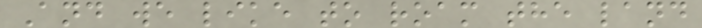And we like to roam the land
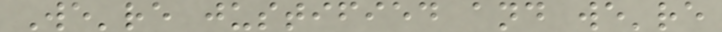We're justified and we're
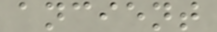ancient
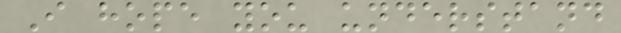I hope you understand
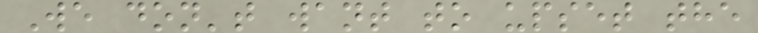We don't want to upset the
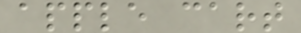apple cart
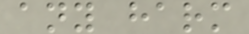any harm
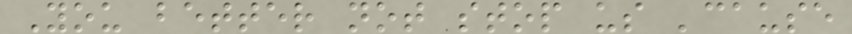You better not stop us 'cause
